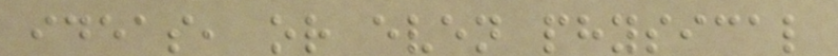ideas, or even physical
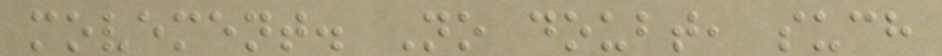movement. No doubt, such
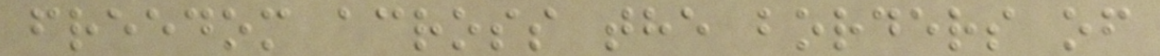freedom across the borders of
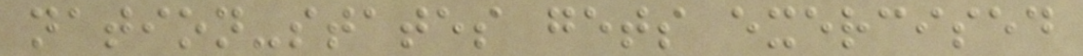nation-states gets exercised
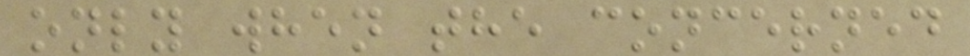only when the concerned
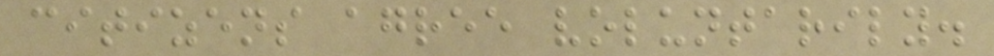citizens agree voluntarily.
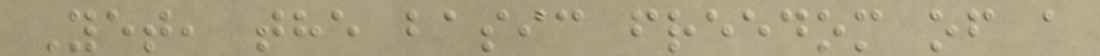Yet, the basic freedom of a
